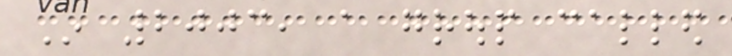In 2003, a group called
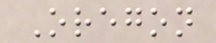Oregon
